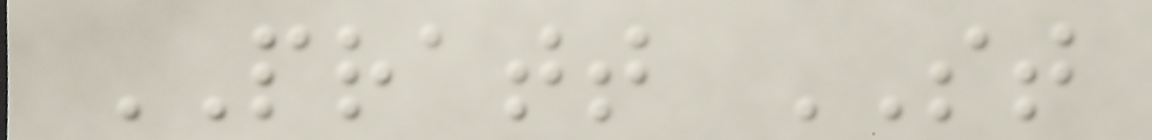PRATT ST
